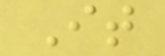It
